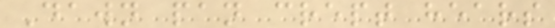Dawn pan crept hears
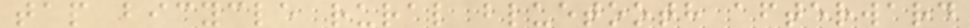tap bicycle rural bluetooth afterward
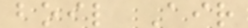boil Air
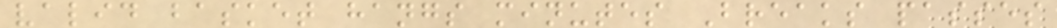valid basket hangs minutes Breaks passes
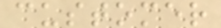customer
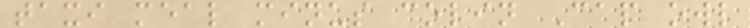taxi meal minus colin Cap owl
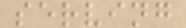serving
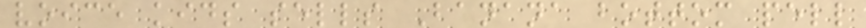voice kids sells Banana bottom pell
